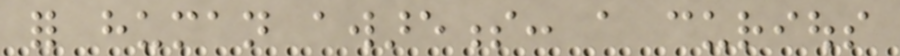for human awareness: a curious
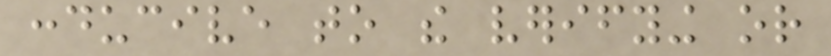conducive to the verifying or
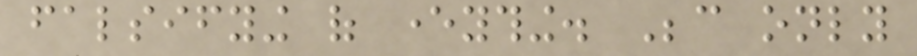falsifying of everything. Because only
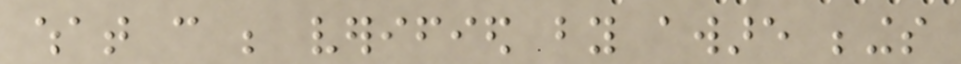what can be verified by aware beings
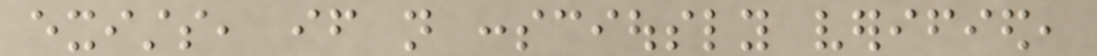exists, if not consciously verified,
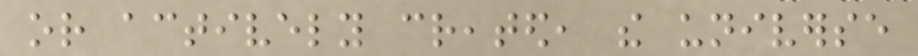or actively created, the universe
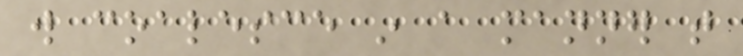will coalesce in a manner that
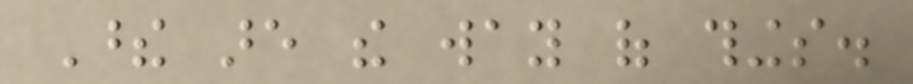These are the way of things.
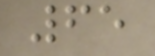65
